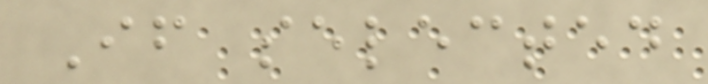If selected
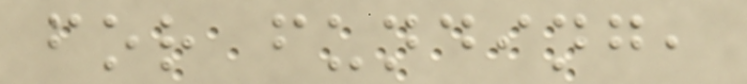for funding,
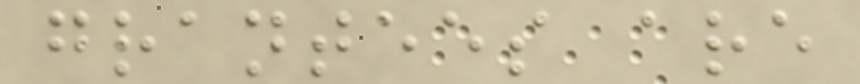grantees are
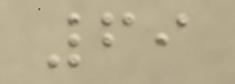69
